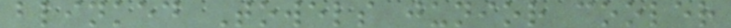blinked Towels junior cooler
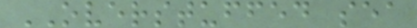OVERSTUFFED sea
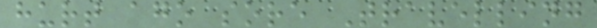hurt ago sore Travelling
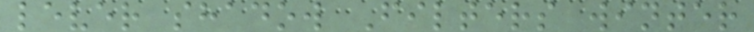lever shadow Filters winter
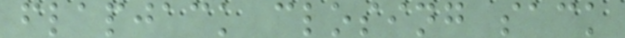flapjack closing sack
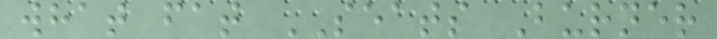what fat SEATS Burner
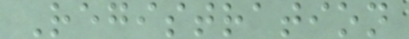Registration
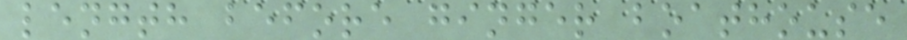length before ginger boathouse
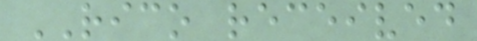RICO received
